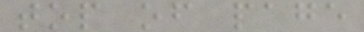top of page
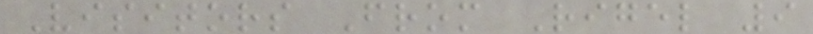Visitors From Rigel 9
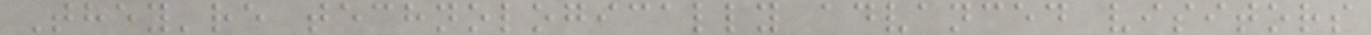They're technologically advanced visitors
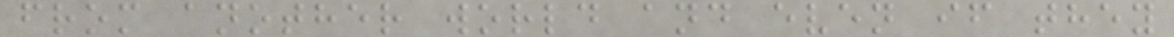from another world and even if they
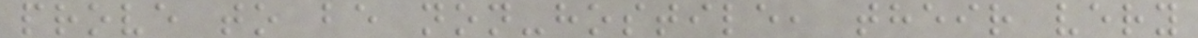prove to be non-hostile, their very
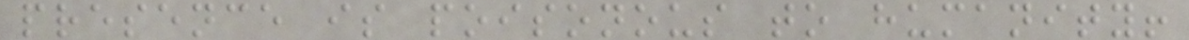presence is poisonous to humanity!
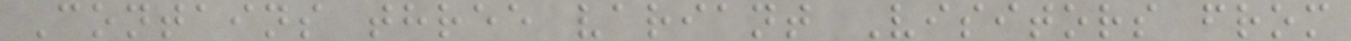Contains three variant Visitors from
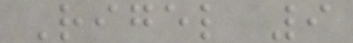Rigel 9
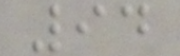94
